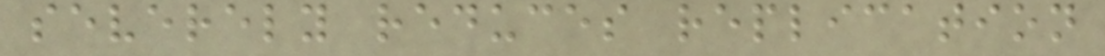severely reduces replication
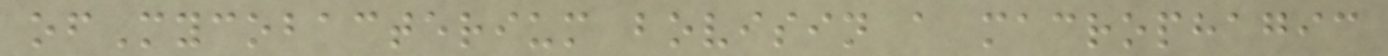ofMycobacterium bovisin a macrophagic
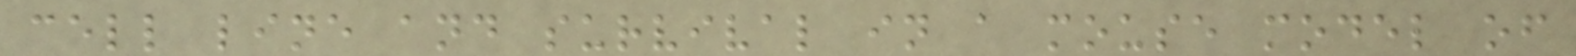cell line and survival in a mouse model of
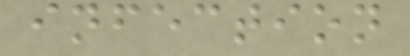infection
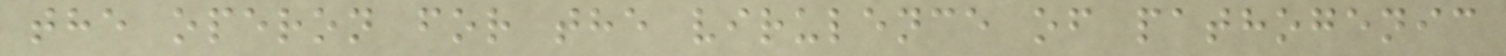the operon for the virulence of pathogenic
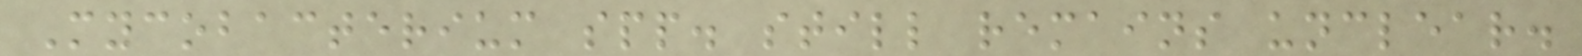Mycobacterium spp. still remains unclear.
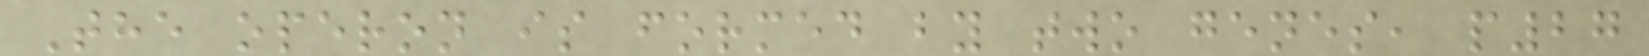The operon is formed by two genes, p27
